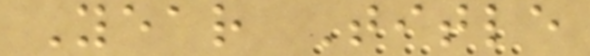Year Title
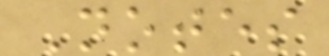Notes
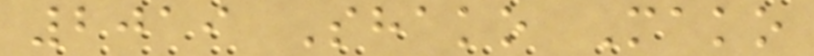2019 Shako Mako
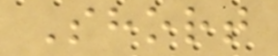Short
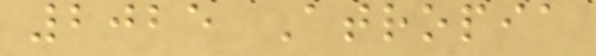2025 Atropia
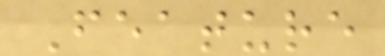Feature
